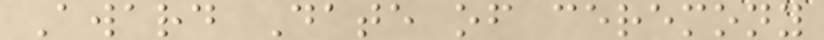Award Date of ceremony
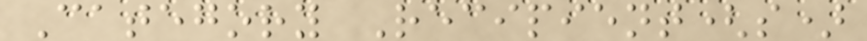Category Recipient(s)
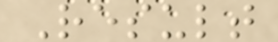Result
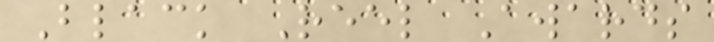Black Reel Awards
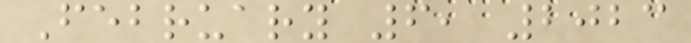February 6, 2023
